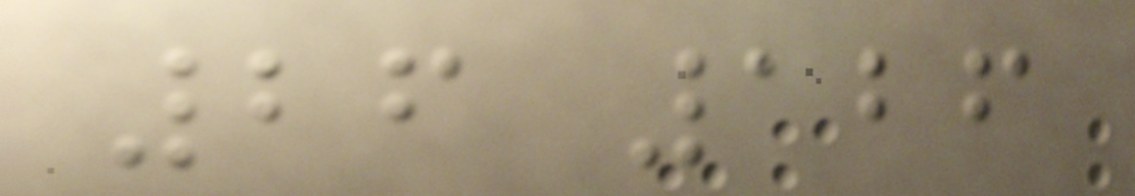26 126
